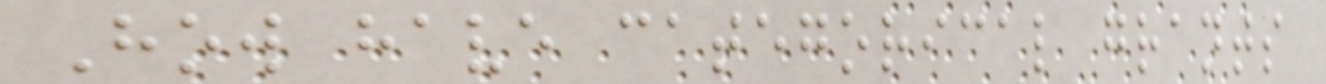How have categorical grants
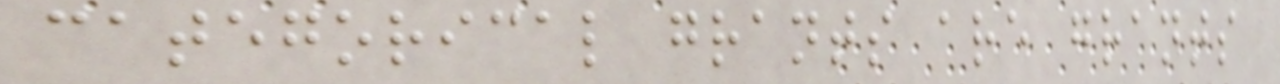categorical grants are grants
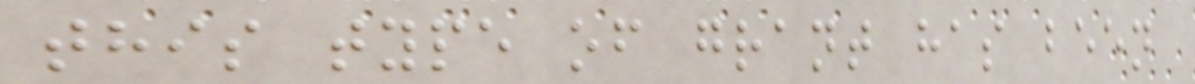this type of grant has been
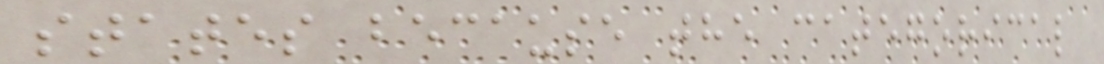states because the categorical
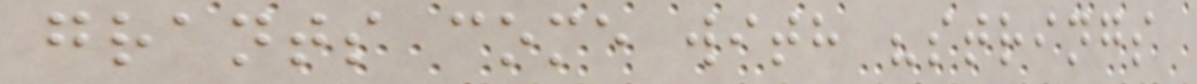grants come with "strings
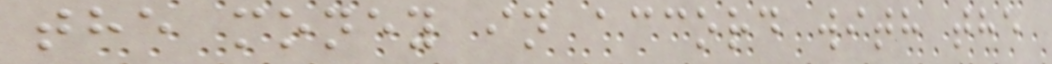the money in accord with the
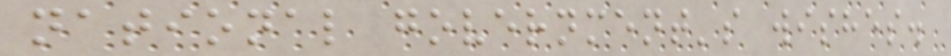national government's wishes.
